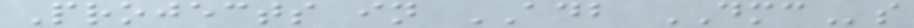Projects in ADB DMCs
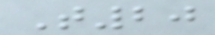T20
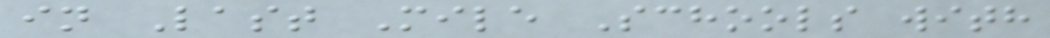in Last Mile Schools with
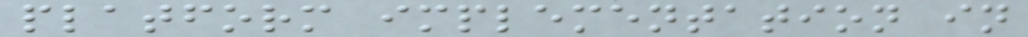platform implementation in
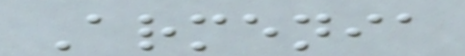Armenia
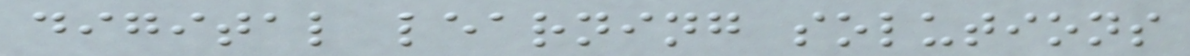digital learning solutions
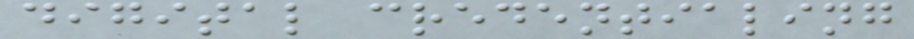digital credentialing
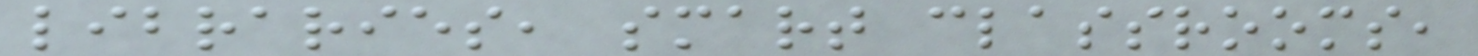libraries, smart classrooms,
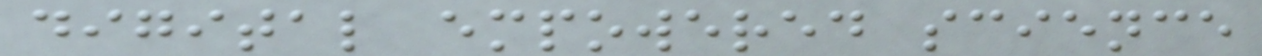digital empowered science
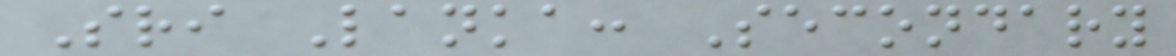Sri Lanka: Secondary
